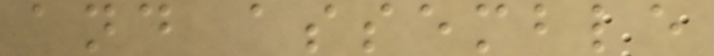and assemble
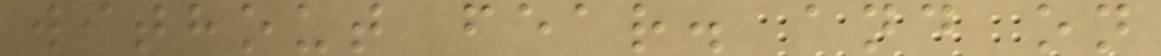without fear. and on
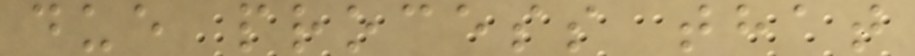due process that
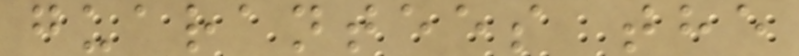guarantees the
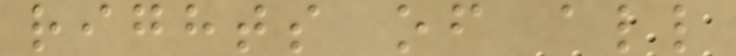rights of all
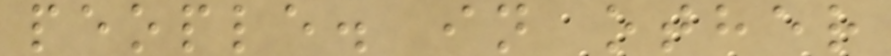people. in other
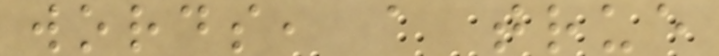words, a true
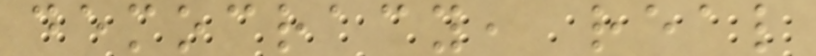democracy, real
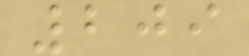209
